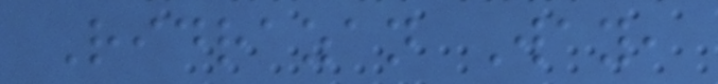Ridrazan Way,
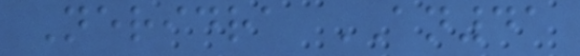Neridra AN41
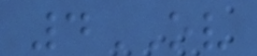4OV
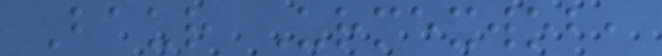Baur Urmexwob,
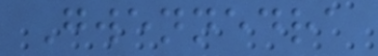Gwennedra
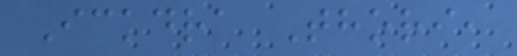Ickdra Thori,
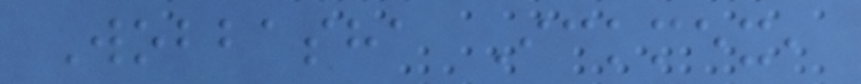Wobbasha Ickmex,
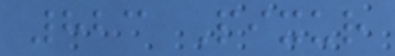823 Pixur
